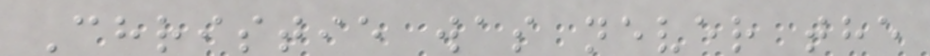Christie was never the
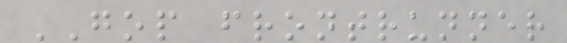GOP frontrunner
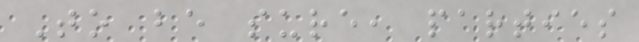To be sure, parties
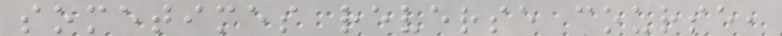sometimes reverse course,
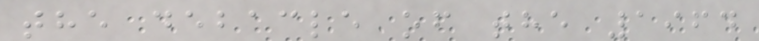the debacle of the 1964
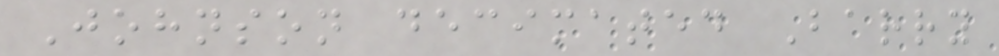Johnson decimated Barry
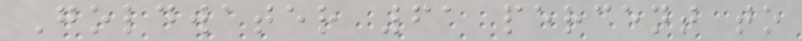Goldwater 61 percent to
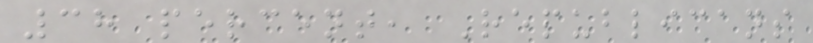38 percent, Republicans
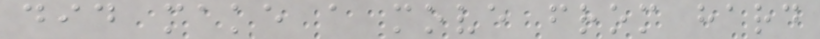did make a move from hard
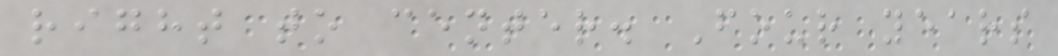right to center. Four years
